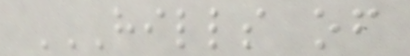HILLS OF
